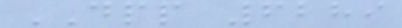DPP 6289
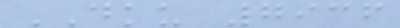DKU 7936
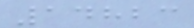14823
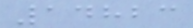14823
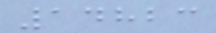14823
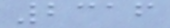2316
